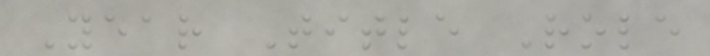Year Title Role
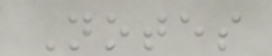Notes
